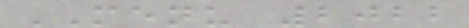MENU 2022
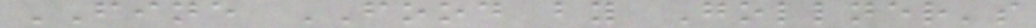FINE FOOD by Gollner's
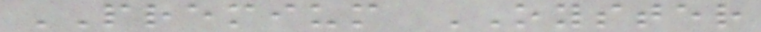PREMIUM OYSTER
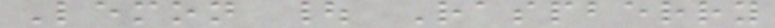Lemon | Raspberry
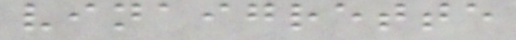vinaigrette
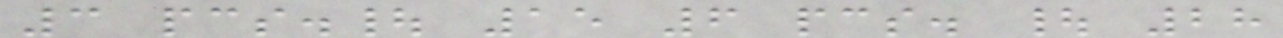3 pcs.| 15 6 pcs. | 28
